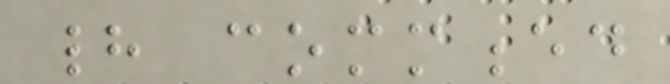had commenced
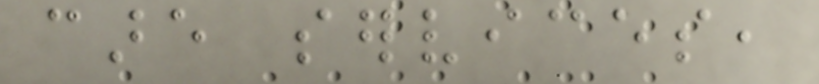care services,
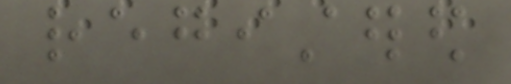registered
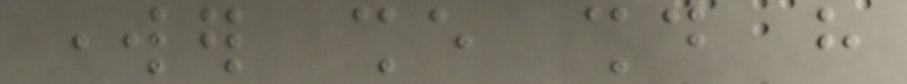worker she should have
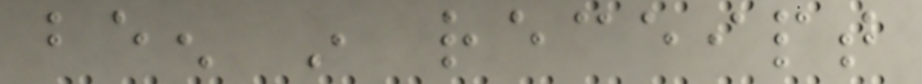been in receipt
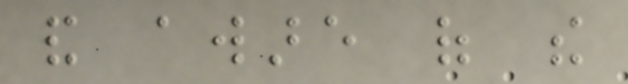and aware of the
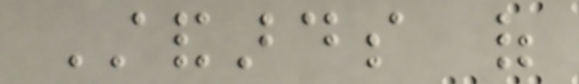Standards of
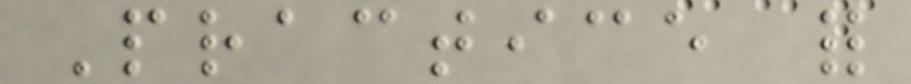Practice for
